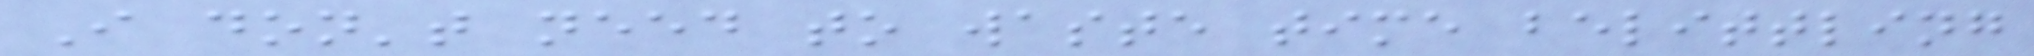I don't need to waste time belittling
